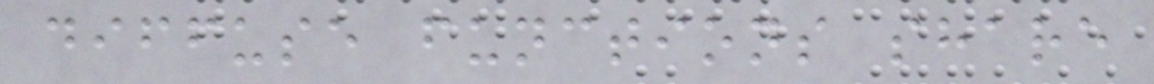diffuse functions share
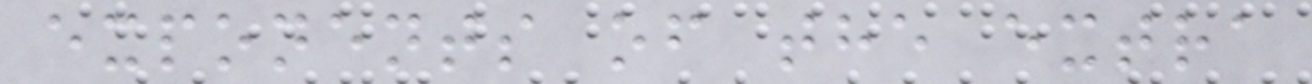exponents of the extra
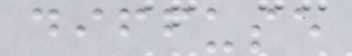diffuse
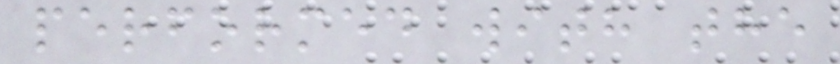performed with the
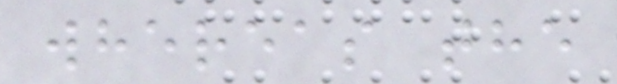whereas the
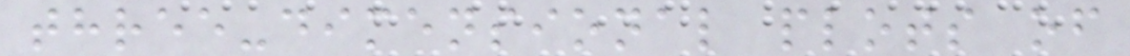three-dimensional plots of
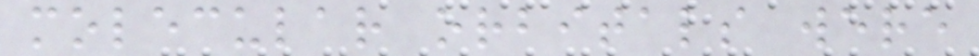molecular orbitals were
